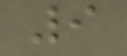9
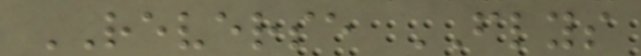REVERSE FLYS
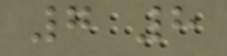7 8
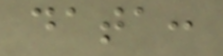data:
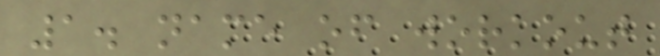1. name of workout
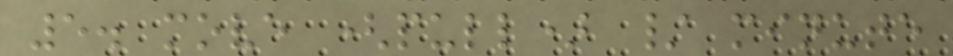5. move (pull) / minute
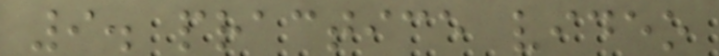9. practice video
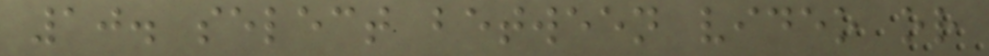10. select between video or
